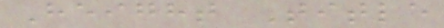Height Title
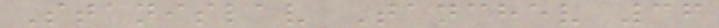Stanislav Tanchev 36
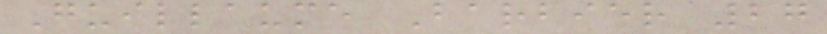Guillaume Barbier 27
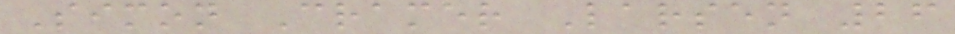Simon Cramer Larsen 26
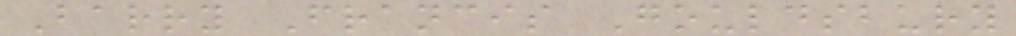Barry Francis Gouldsbury
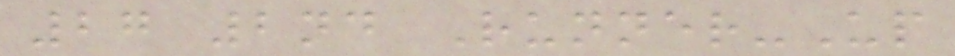27 2nd Runner-Up
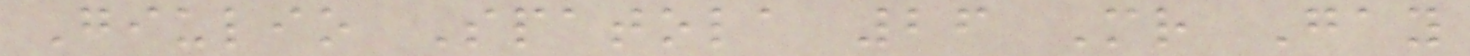Giulio Spatola 26 Mr Gay
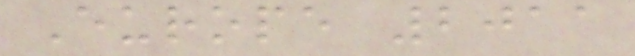Europe 2011
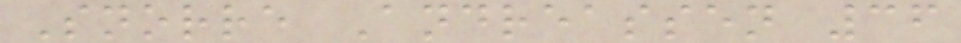Snorre Andreassen 36
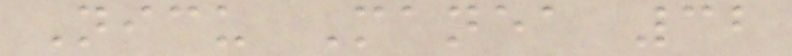Nicu Manea 32
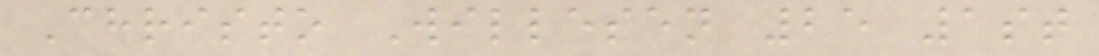Christo Willesen 25 1st
